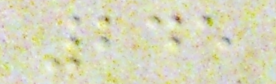245
